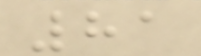81
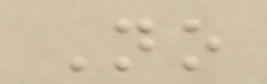No
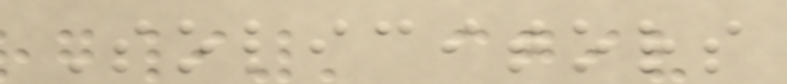Solicitors
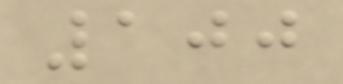100
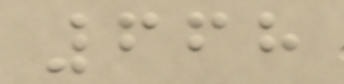668
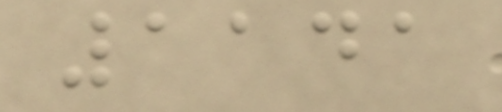1141
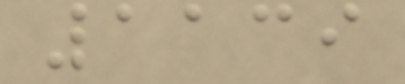1139
